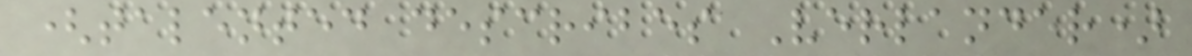(talented describes Verlander)
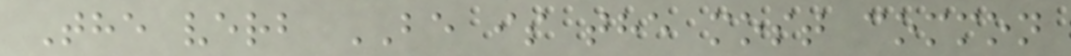The verb BE is the most common
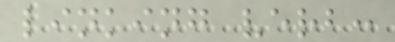linking verb:
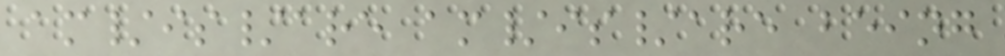am/is/are am/is/are being
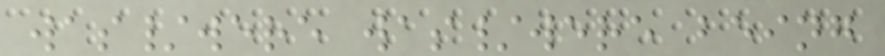was/were was/were being
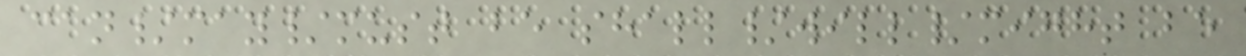can/may/must be shall/will/might be
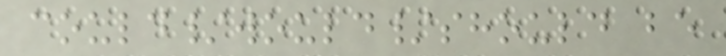could/would/should be
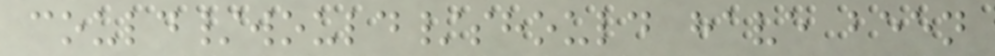could/would/should have been
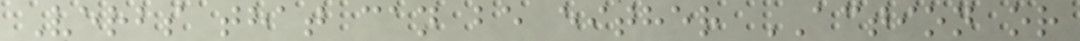Verbs that can be either ACTION or
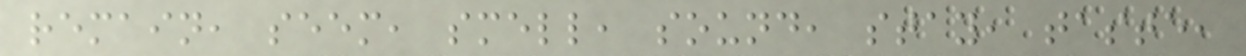remain, seem, smell, sound, stay, taste,
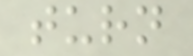turn
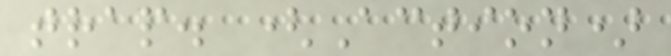trap. (Action)
